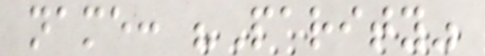name: "Parity"
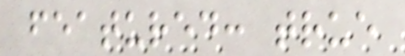featured: true
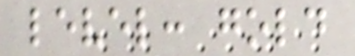level: gold
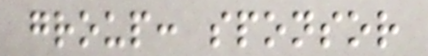group: sponsor
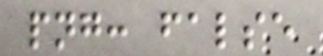png: false
